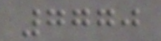7770
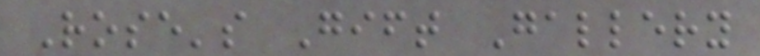Rose's Gift Gallery
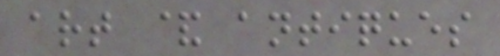art & antiques
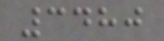3480
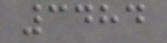3484
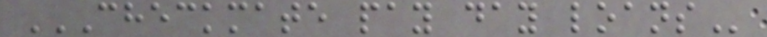CHECKMATE PAY DAY LOANS
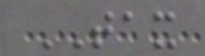TAX
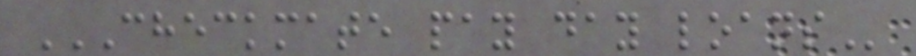CHECKMATE PAY DAY LOANS
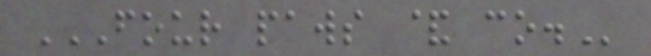FOUR PAWS & CO.
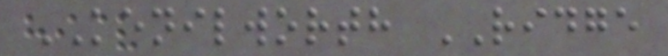KENILWORTH RIDGE
